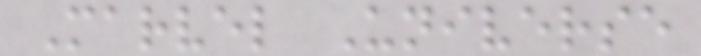Marvel Universe
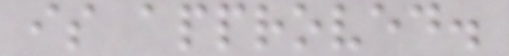is approved.
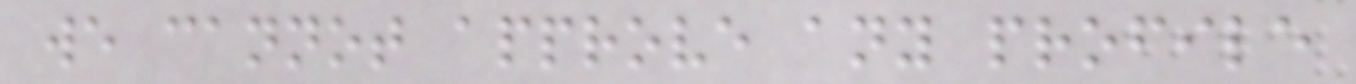we cannot approve any profile
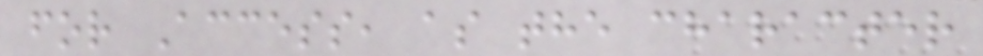for Access, as the character
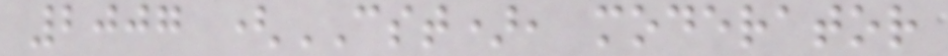2007 (CST), moderator
